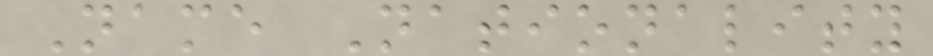Name Nationality
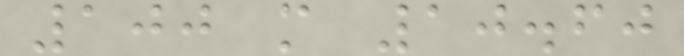100 m 10.60
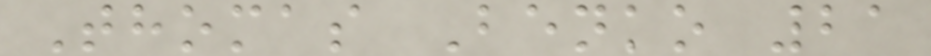Thomas Benko 21
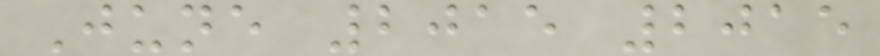June 2015 2015
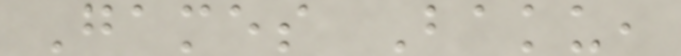Games Baku,
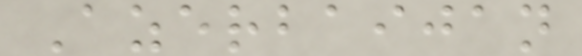Azerbaijan
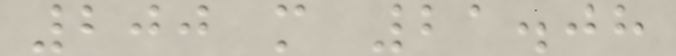200 m 21.08
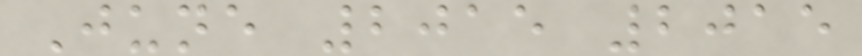June 2015 2015
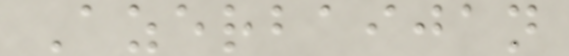Azerbaijan
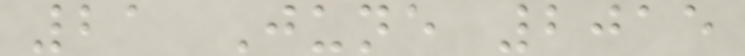21 June 2015
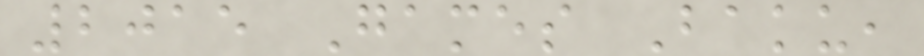2015 Games Baku,
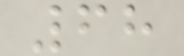68
